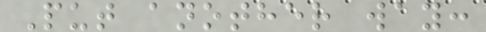Put another way:
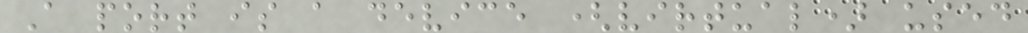A port is a device (virtual) used
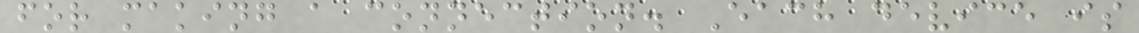for making a connection. Each device is
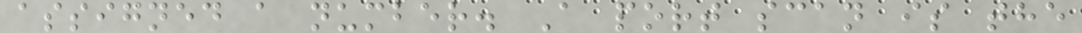assigned a number. A port scan is the
